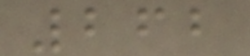262
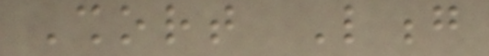Short Long
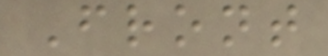Front
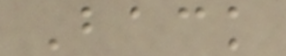Back
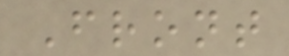Front
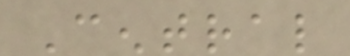Central
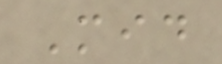Mid
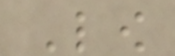Low
